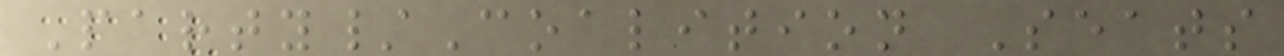Party/Coalition Seats
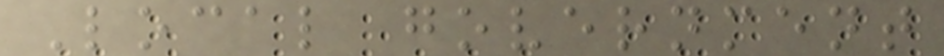Local government
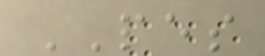PES
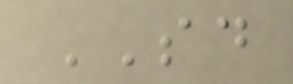SD
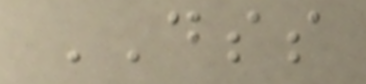DSS
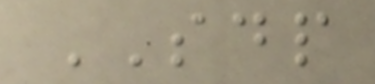SDP
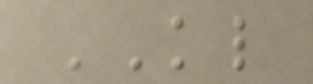KL
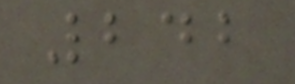242
